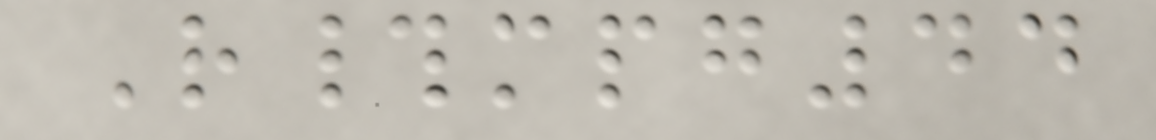R#mpg44
